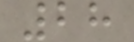28
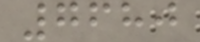7680
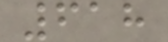618
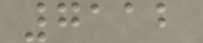7112
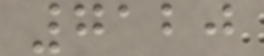7120
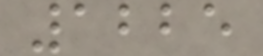1225
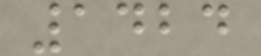1424
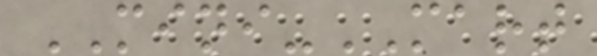MINI-MART
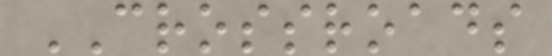CROSSROADS
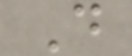D
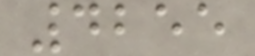4255
